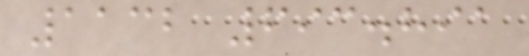1132 693.891
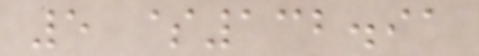5 $132.91
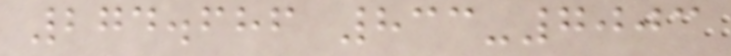274.686 833-7003
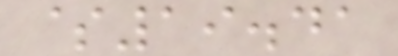$19.41
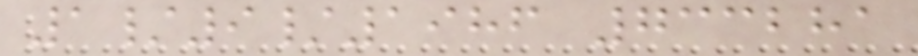1/9/1986 733281
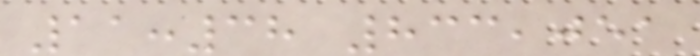11:38 833,051
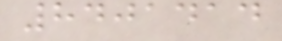8401414
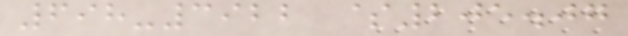698-3922 $205.07
